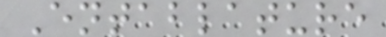Entablature
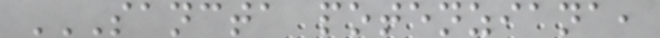SANCTA POTENZIANA,
